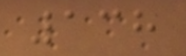138
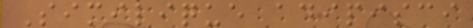Similique adipisci
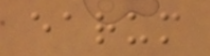earum
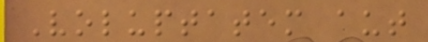Voluptatem aut
